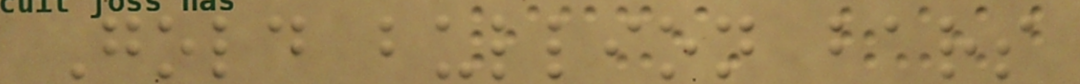Gold bullion bars
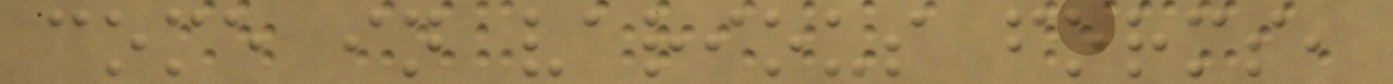come in various forms,
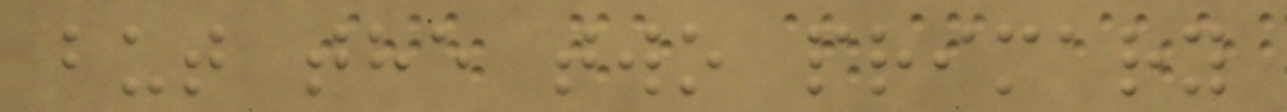but the two primary
